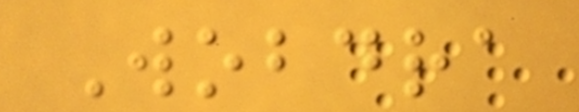Wobdra
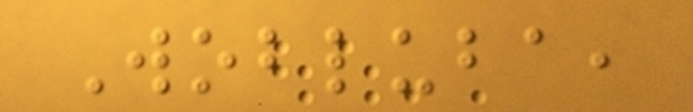Wobluba,
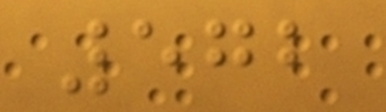572
